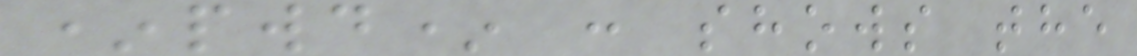*pwd* : shows the
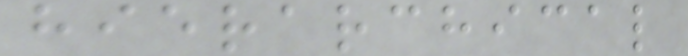hierarchical
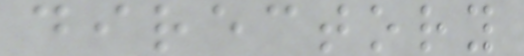directory
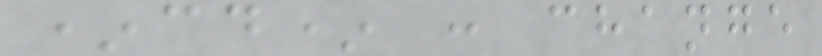*cd* : change
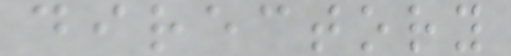directory
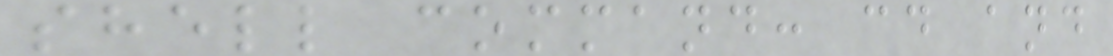shell command: cd and
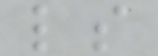ls
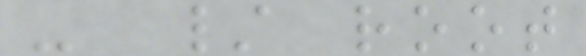- / root
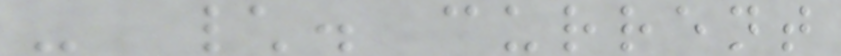- \. current
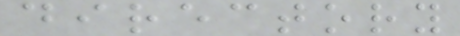directory
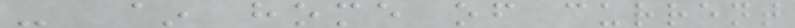- ~ home of current
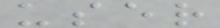user
